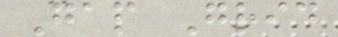Gap Grid
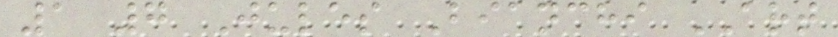1 7 Jules Bianchi ART
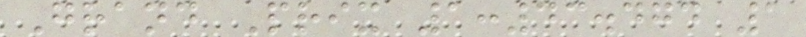Grand Prix 1:43.474 1
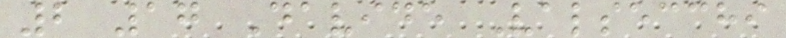2 17 Davide Valsecchi
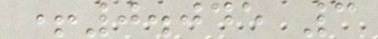+0.045 3
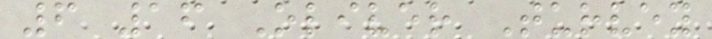6 16 Oliver Turvey
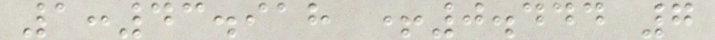1:43.918 +0.444 7
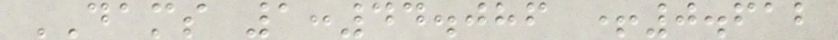DAMS 1:44.086 +0.612
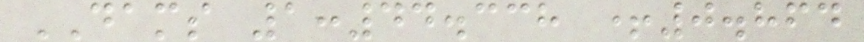DAMS 1:44.338 +0.864
